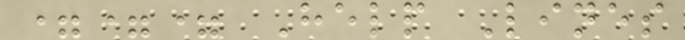=== Help Lines
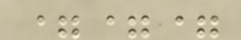===
